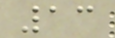13
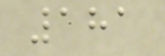181
